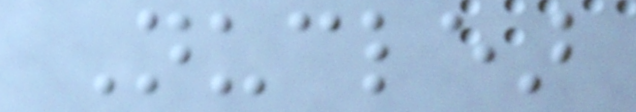Nuclear
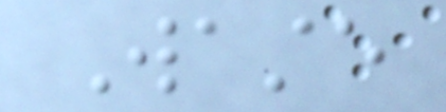Waste
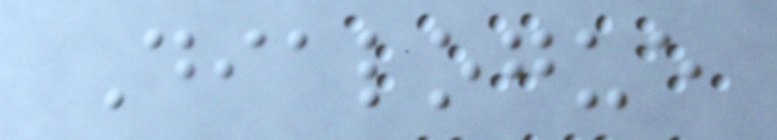Dialogue
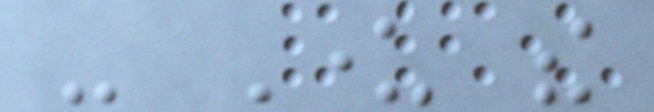- Under the
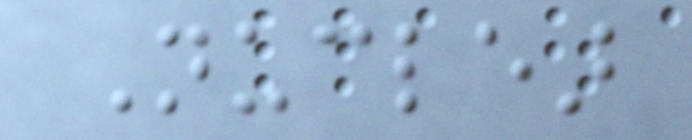Nuclear
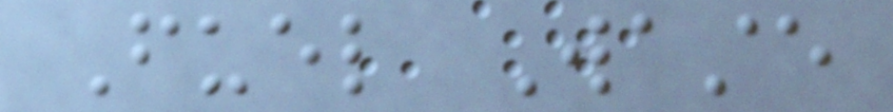Fuel Waste
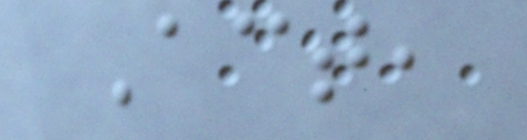Act,
